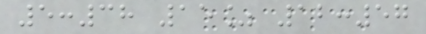5:38 15% 12:57
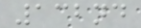132nd
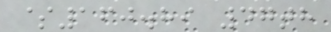$160.89 47th
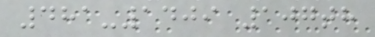481-1409 107th
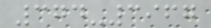374-3967
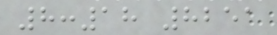8:18 8251
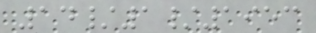14/1/1953
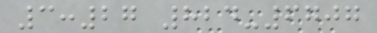3:27 824-6707
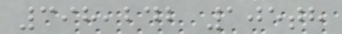398,242 105th
